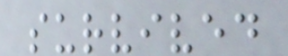survived
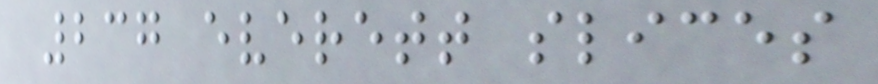237 everett slices
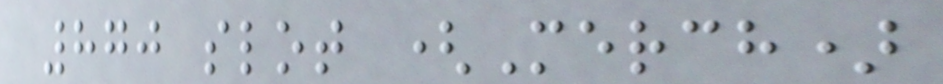870 slot (Merch)
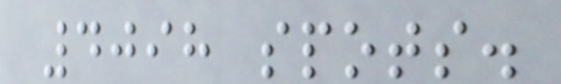4098 spots.
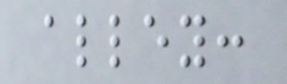alley:
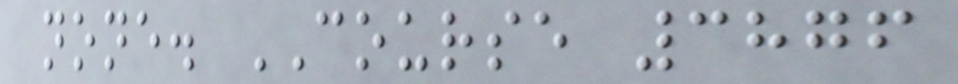none. COURSE 3876
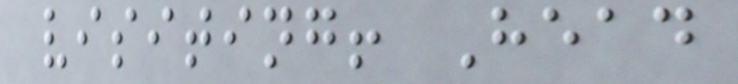visiting! Head
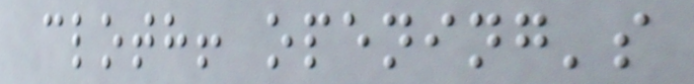cloth! opening's
